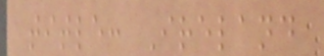title: Ireland
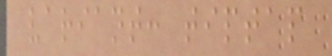variant: tiptap
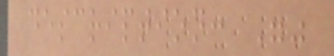description: ""
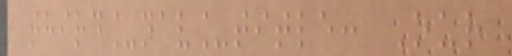third_nav_title: Our
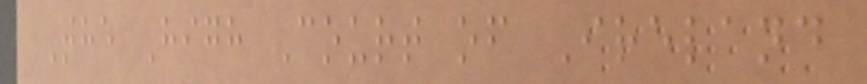The High Court of Ireland
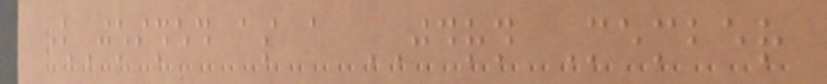(Joined as a JDRN Member
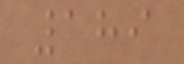189
